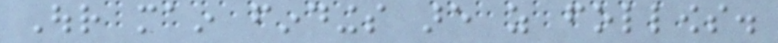Our main findings are as follows.
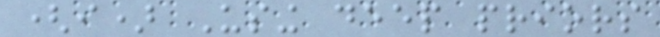(i) Using deep priors
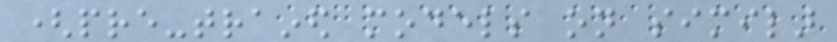(pre-trained models on similar
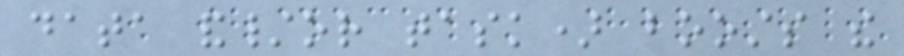data and/or task) boosts the
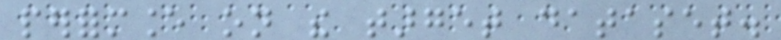performance on the target dataset.
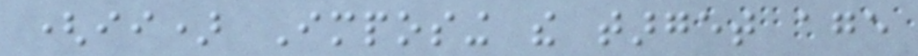(ii) Imposing the target age
